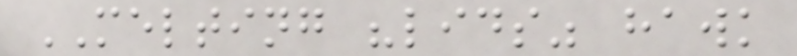MELTING "lids" hawk
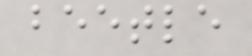beetle
